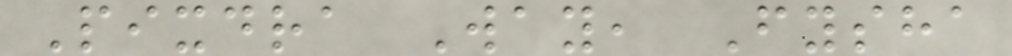Pixdra Way, Fysha
